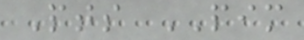Pts PIM
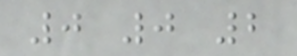0 0 2
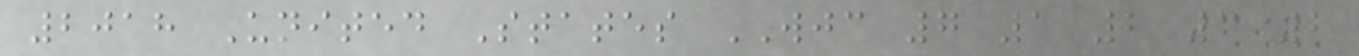2018 United States WJC 7 1 2 3 2
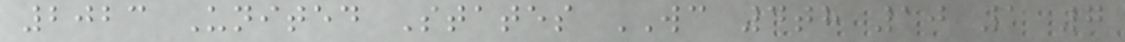2023 United States WC 4th 10 1 7
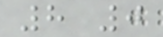8 0
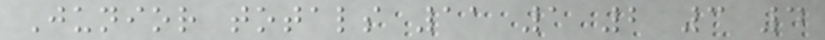Junior totals 11 1 2 3 4
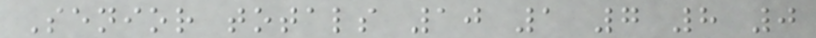Senior totals 10 1 7 8 0
